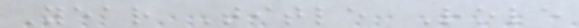Year Title Role
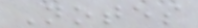Notes
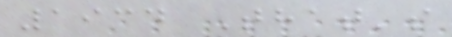1934 That's
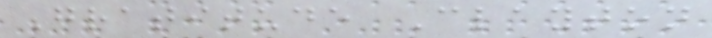Gratitude Clayton
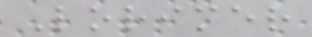Lorimer
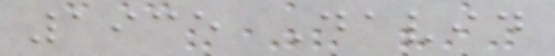1935 David
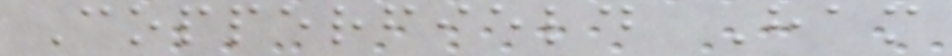Copperfield Ham
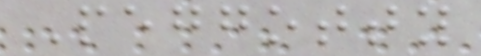Peggotty
